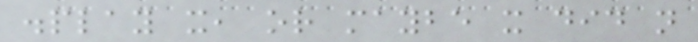display it, or maybe it did not
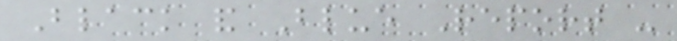Black and Blue Report -
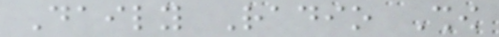Daily Radio Show
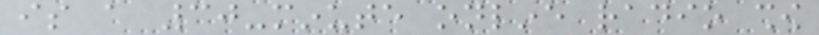is a 30-minute online radio show
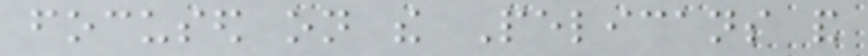focused on the Pelicans and
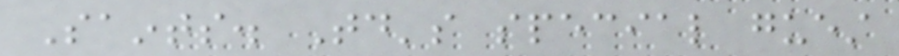Saints. Today's special guest
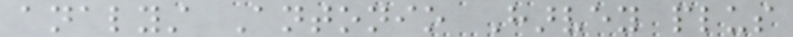analyst Antonio Harvey plus
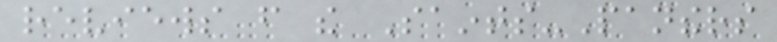reviews from the Saints-Panthers
